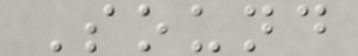Sound
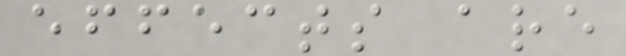effects are
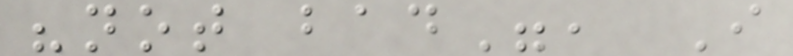"not bad", I
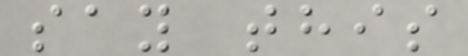say this
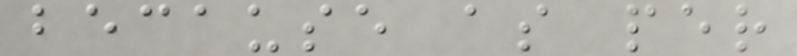because as per
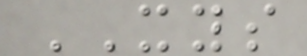XYS
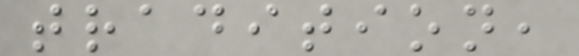tradition,
